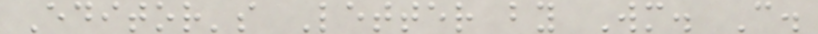Editor's Letter by Wm. C.
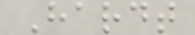Hardt
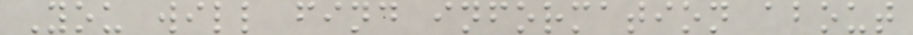You will find information about
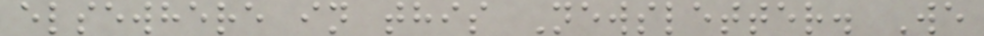elsewhere in this Newsletter. We
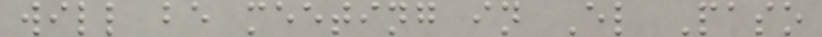will be meeting in El Paso
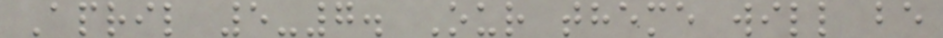April 5-7. Our theme will be
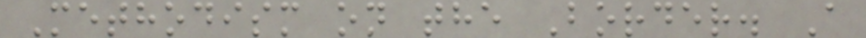Methodism on the Border. A
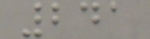241
